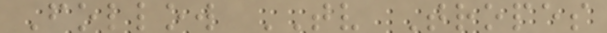Follow TV Tropes
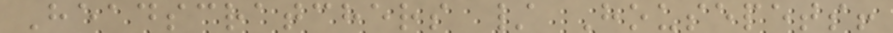Headscratchers / Housepets!
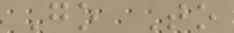Go To
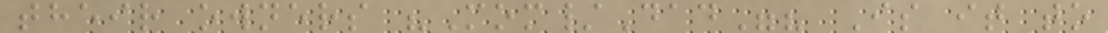their owners "Mom/Dad"? Is it to
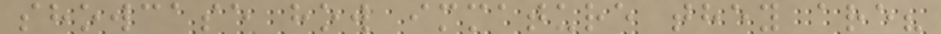showcase how immature they are?
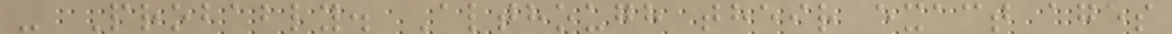- Probably. Although their exact ages
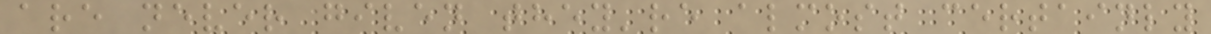are never given they're almost certainly
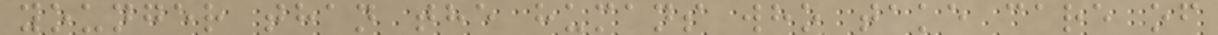younger than the humans who take care of
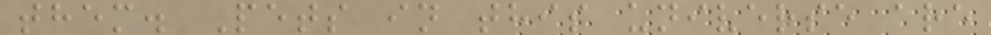them. Pets in this universe are
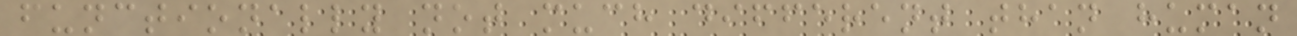functionally not much different than human
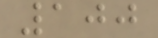100
